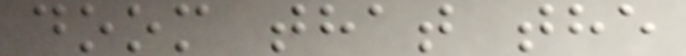doom that the
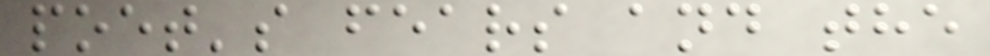poet's fears and the
